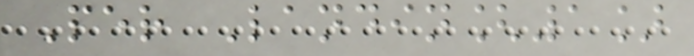Per Landin[1]
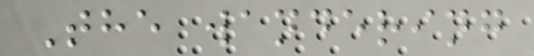The wandering
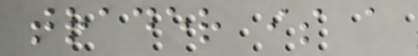trader is a
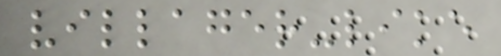villager-like
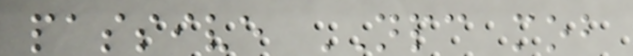passive NPC mob
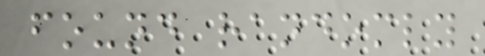found randomly
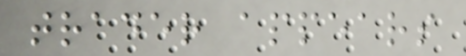trader appears
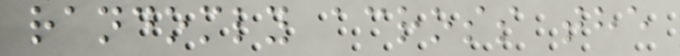randomly across the
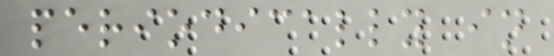periodically in
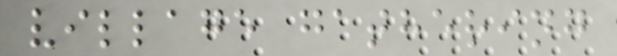village gathering
